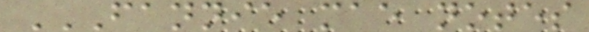FANNIE MAE NOTES
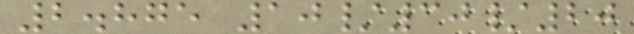2.875 10/30/20
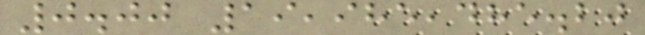0.00 19,985,485.20
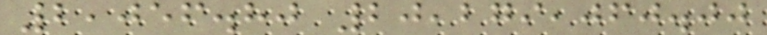2,056.80 20,279,060.00
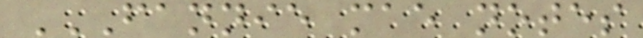FANNIE MAE NOTES
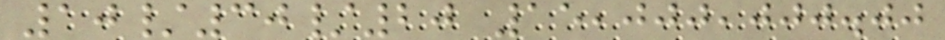10/30/20 15,000,000.00
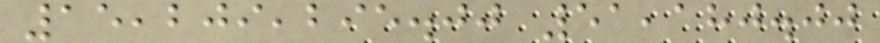15,209,295.00 51,180.00
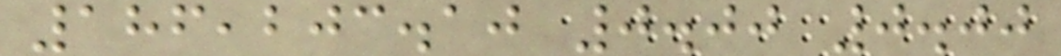186,203.10 0.00 0.00
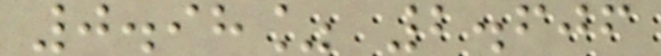0.98% 2.606
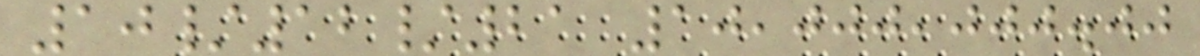10/12/21 10,000,000.00
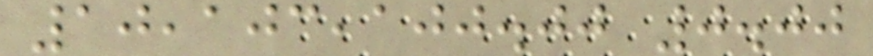10,103,100.00 0.00
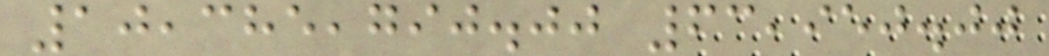10,385,790.00 63,950.00
